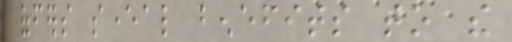offers several benefits to the
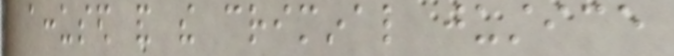accused and the criminal justice
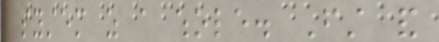system as a whole. First and
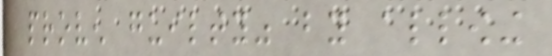proven guilty" by allowing
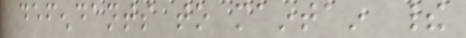defendants to maintain their
